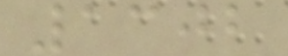1302
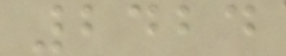2424
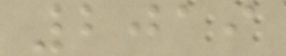2019
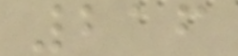216
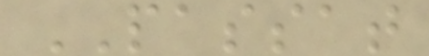PASSAT
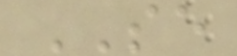SE
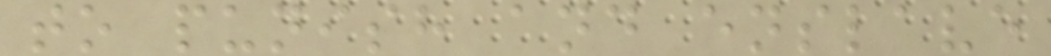to punish and enslave
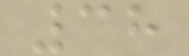38
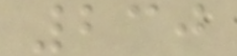230
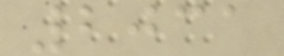2031
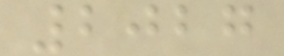2027
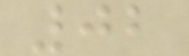02
